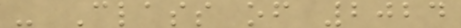- Class of 2024
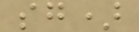sg)
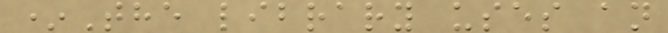*The library uses an
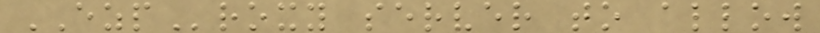EZProxy server to allow
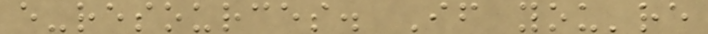e-resources. If you're
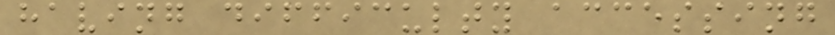having difficulty accessing
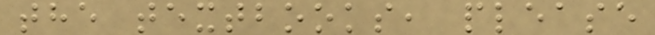the textbooks, please
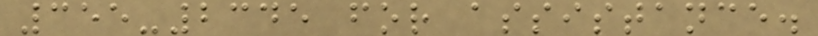355-2345 for assistance.
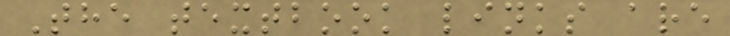The textbook links are
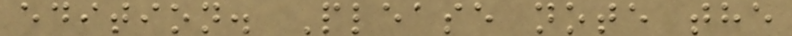edition. Please note the
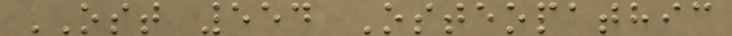OST 554 Osteopathic
